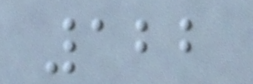122
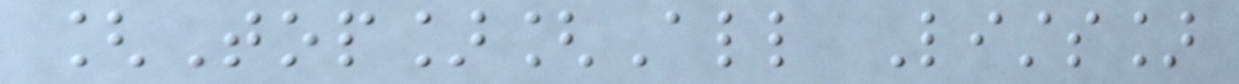[Top][All Lists]
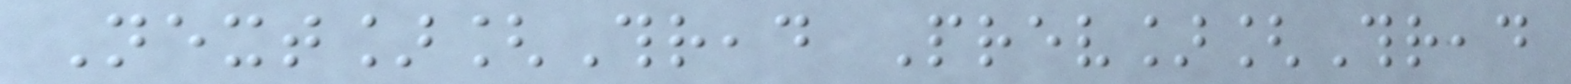Next][Thread Prev][Thread
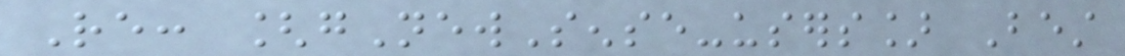Re: [gNewSense-users] Best
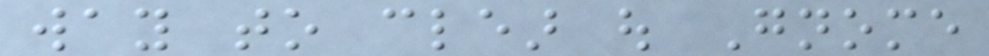way to clear out Gnome
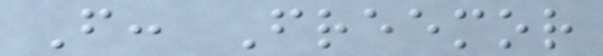From: Freemor
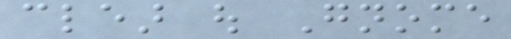clear out Gnome
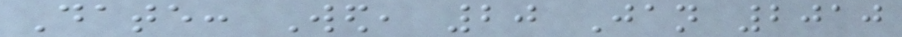Date: Wed, 20 Jan 2010
